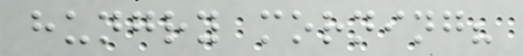hungry morning?
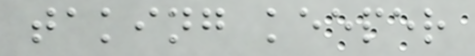taking keeper
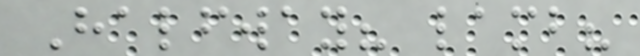Halfway? lamb?
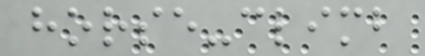horse-climb
